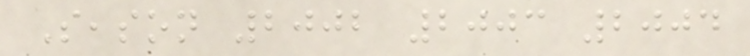Season 2002 2003 2004
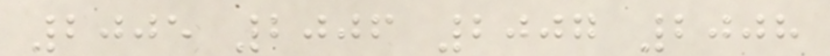2005 2006 2007 2008
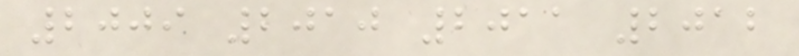2009 2010 2011 2012
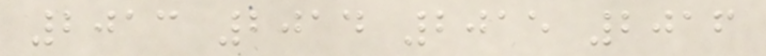2013 2014 2015 2016
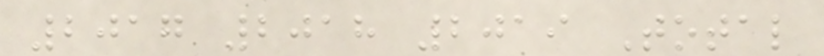2017 2018 2019 Total
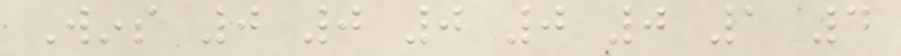Wins 0 0 0 0 0 1 4
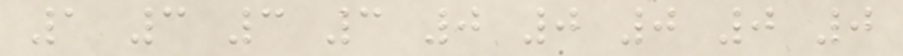1 3 3 3 0 0 0 0 0
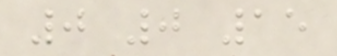0 0 15
